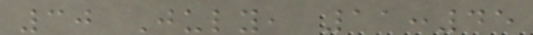30 July, 11:45
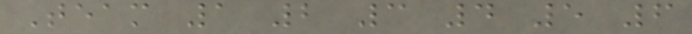Team 1 2 3 4 5 6
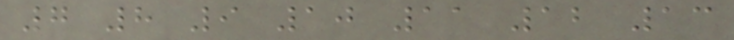7 8 9 10 11 12 13
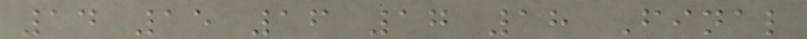14 15 16 17 18 Final
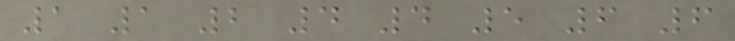1 1 2 4 4 5 6 6
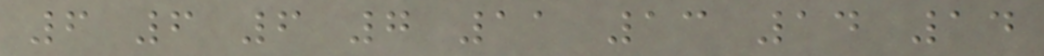6 6 6 7 11 13 14 14
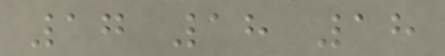17 18 18
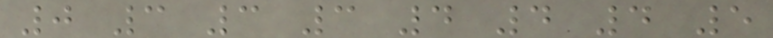0 3 3 3 4 4 4 5
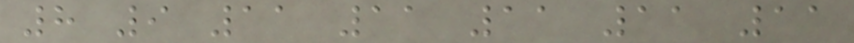8 9 11 11 11 11 11
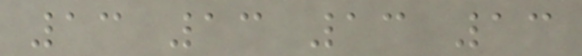13 13 13 13
